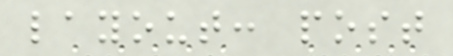layout: post
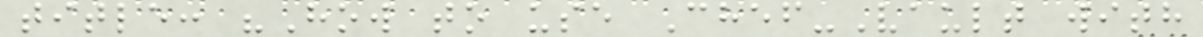title: "How to use Chef-Vault with
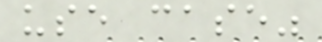use case"
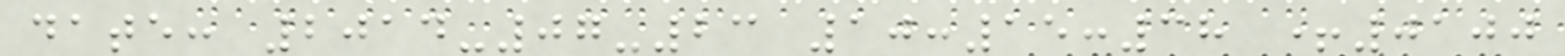date: 2014-07-23 10:15:38 +0100
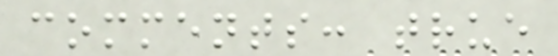comments: true
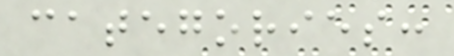categories:
